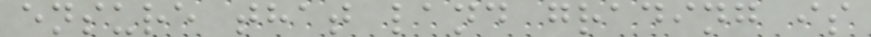ensure that land grading is
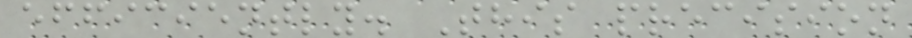efficiently. This precision
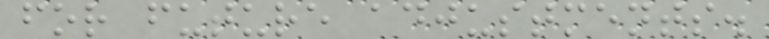for future adjustments.
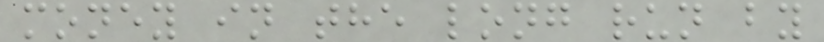money in the long run by
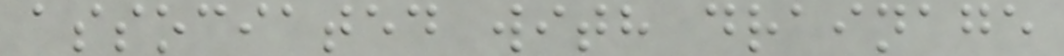associated with drainage
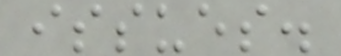issues.
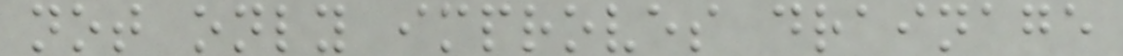not only improves drainage
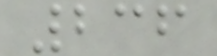236
